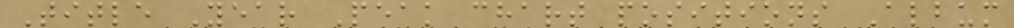Title Year Peak chart positions Album
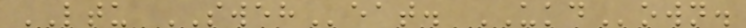LTU SWEHeat. UKDown.
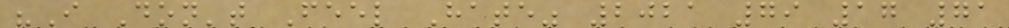"I Don't Feel Hate" 2021 79 17 71
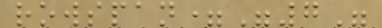rowspan="7"
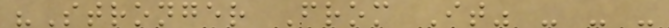"Stronger From It" - - -
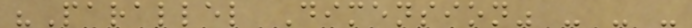"Parallel Dimension" - - -
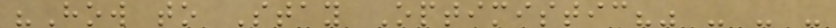"How to Stay Optimistic?" - - -
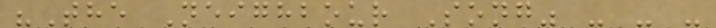"The Neighbour Song" - - -
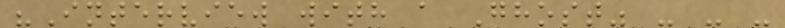"Interview with a Ghost" - - -
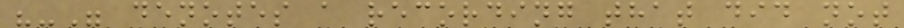"-" denotes a recording that did not
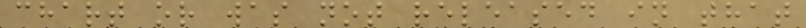chart or was not released in that
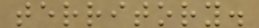territory.
